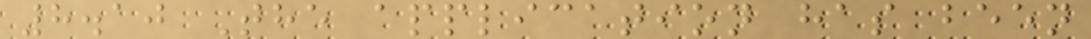8.10 The application has been
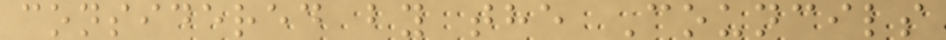considered by the Councils
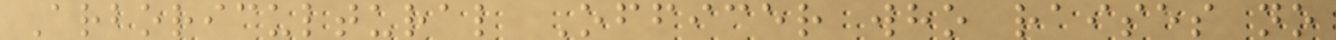Arboricultural Officer who raises no
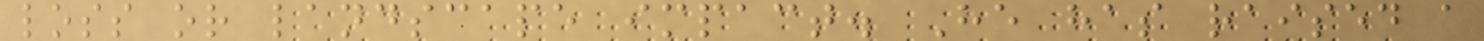loss or landscape impact. He has raised a
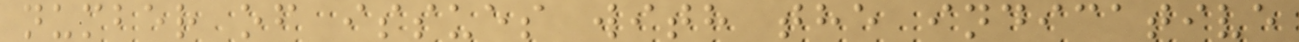number of issues with the indicative
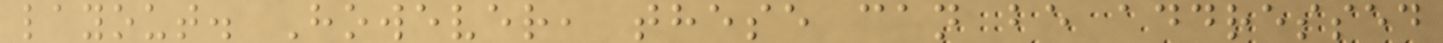layout. However, these can be addressed
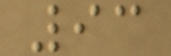93
